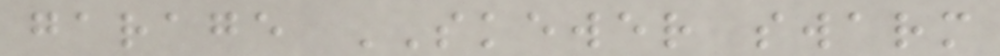garage SKEWER swarm
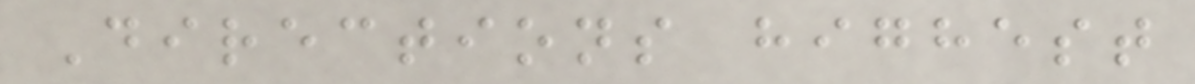Directions highest
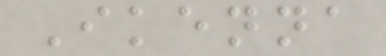Ikenna
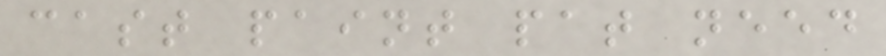cast paint pat need
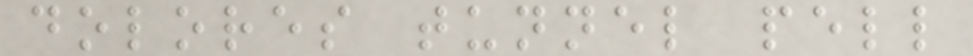dolores tunnel pell
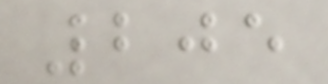205
